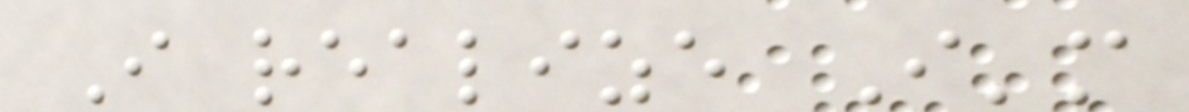I realize I'm
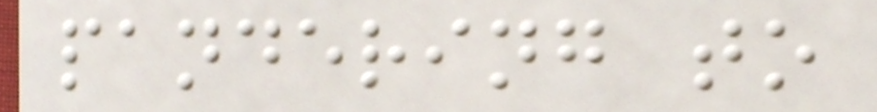pandering to
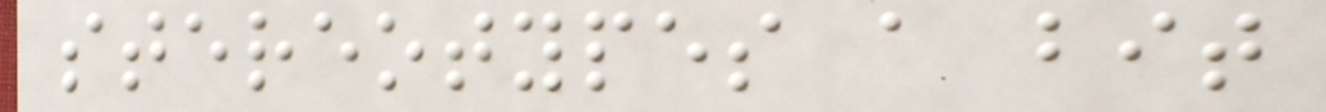stereotypes a bit
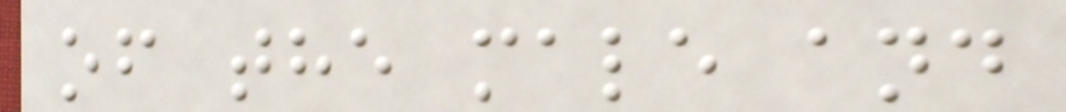of the male and
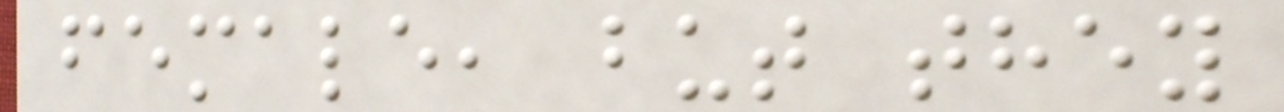female, but they
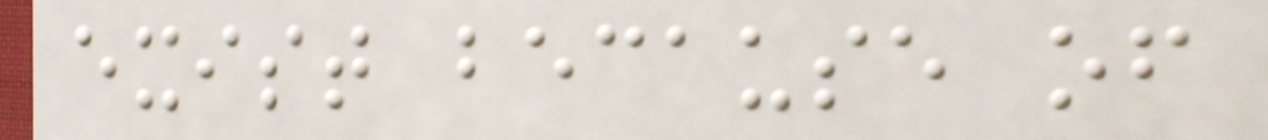exist because of
